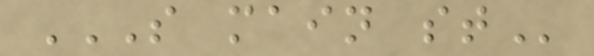S MAIN ST
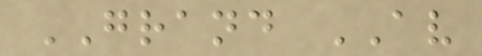GRAND AV
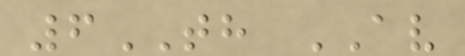6TH AV
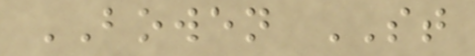BOWEN ST
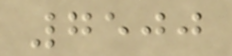7500
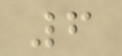6
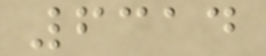6314
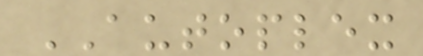AUTOPLEX
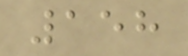158
